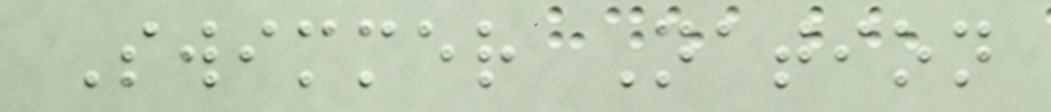Swimmer Nation
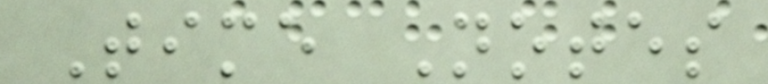Time Notes
